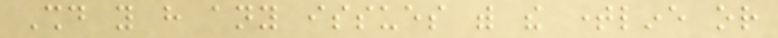Should you have any issues with the timeline or
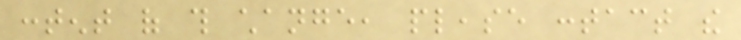content of this change, please contact the
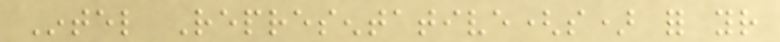Intel Representative(s) for your
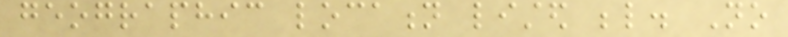geographic location listed below. No
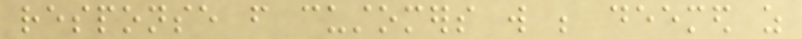response from customers will be deemed as
